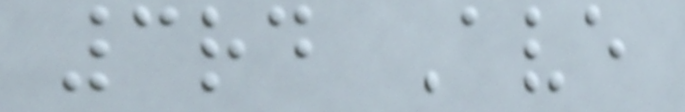3rd Ave
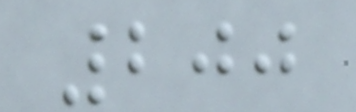200
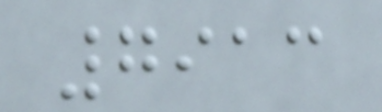7913
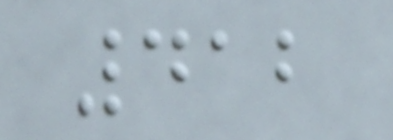412
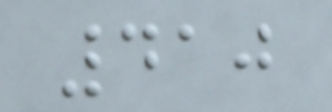410
